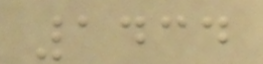1434
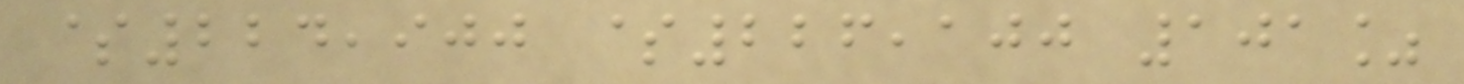$224,900 $226,100 101%
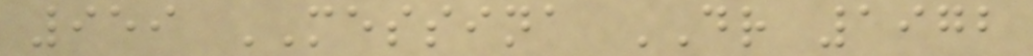959 MESSINA DR 1972
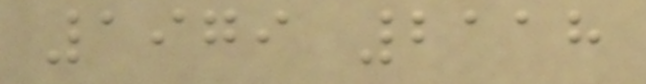1979 2118
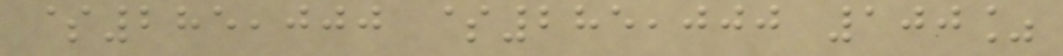$285,000 $285,000 100%
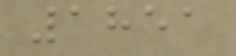1851
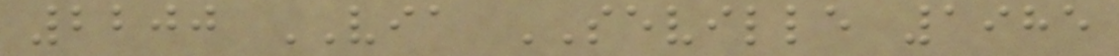2200 VIA SEVILLE 1985
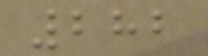282
